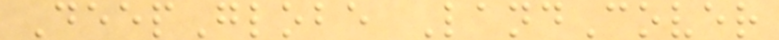DeepGlobe LandCover
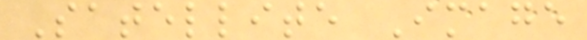Satellite Image
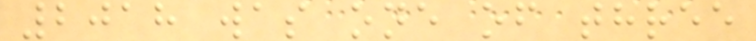2018 was one of three
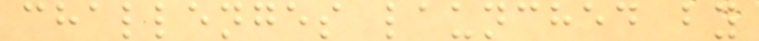challenges launched by
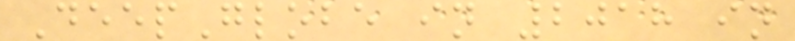DeepGlobe in 2018 in
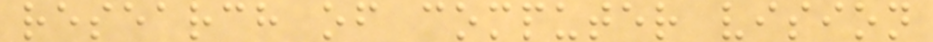research of computer vision
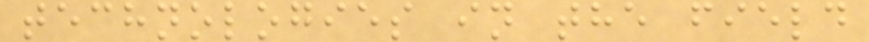technologies in the field
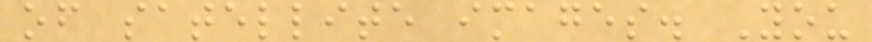of satellite images. You
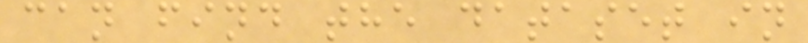can find the dataset in
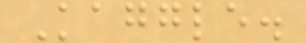Kaggle.
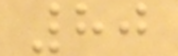80
